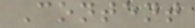Content
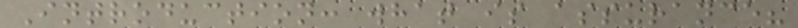Introduction: what is assurance?
